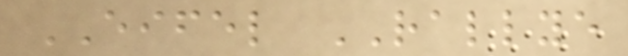EIFEL RALLYE
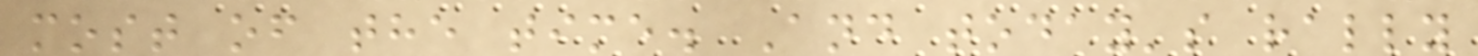most of the time. And today's rally
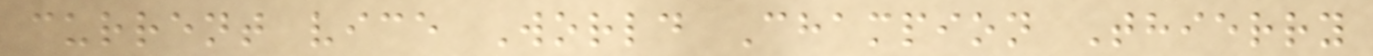current vice World Champion Thierry
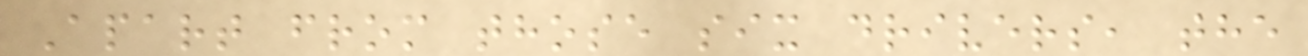Apart from those six drivers, the
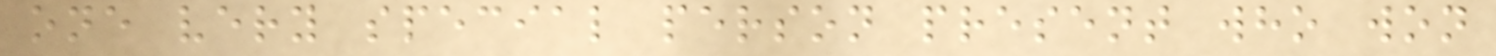one very special person present who won
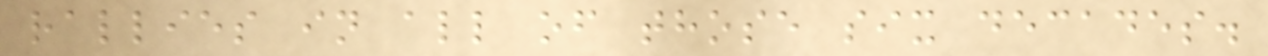rallies in all of those six decades.
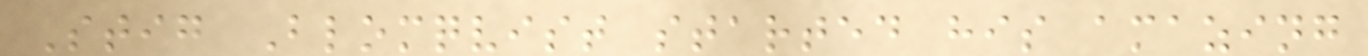Stig Blomqvist started his amazing
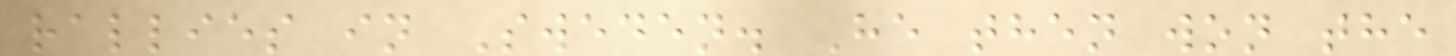rallies in Sweden. He then won the
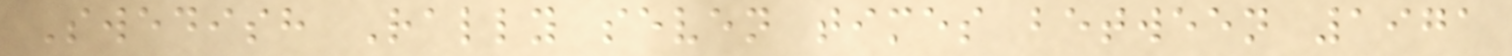Swedish Rally seven times between 1971
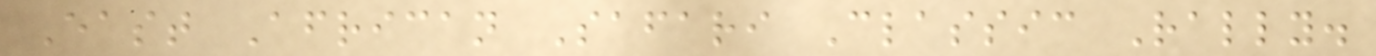East African Safari Classic Rally.
